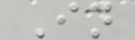In
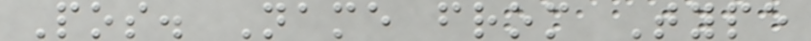Pos. Name from Type
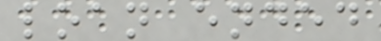loan ended
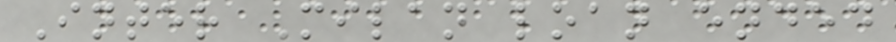Inter Milan loan ended
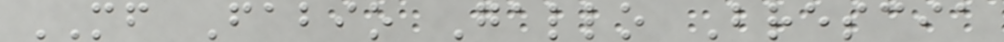MF Fabio Gallo Brescia
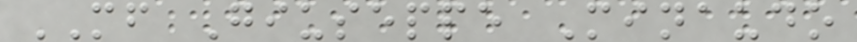MF Giuseppe Minaudo
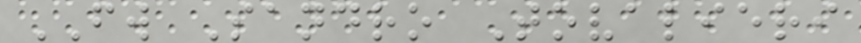FW Sandro Tovalieri
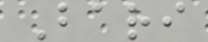Bari
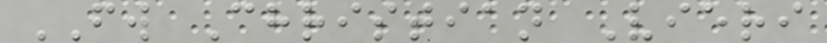FW Christian Vieri
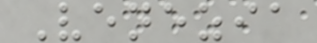Venezia
